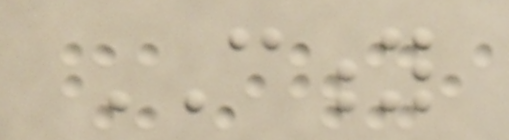CITY
